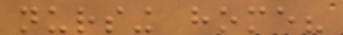nursing home?
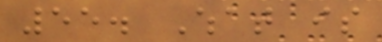55. What is
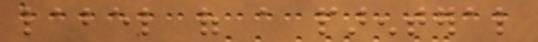label of a parenteral
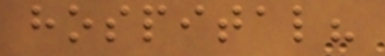hospital?
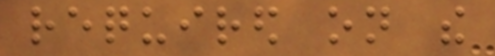required on the
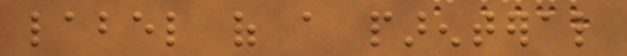label of a parenteral
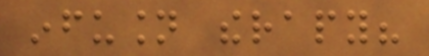infusion therapy?
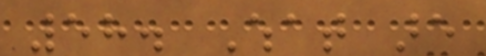58. What are
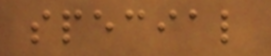special
